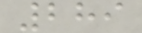289
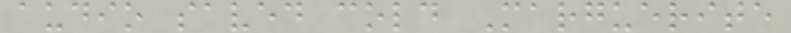audio saved cold Marguerite
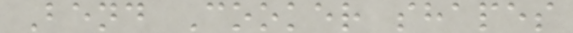Bend Cooker shapes
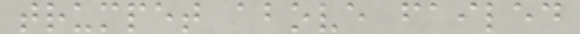trumpet above failed
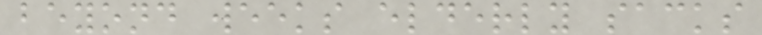beyond weeks elderly sacks
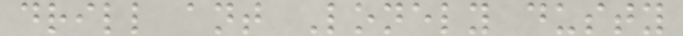drill ant Lonely dusty
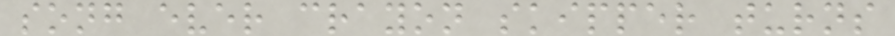song ever crayon skipper turns
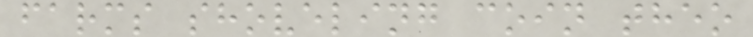farms shoveling coin theo
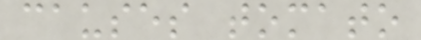causes tomato
